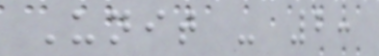Unit - 2:
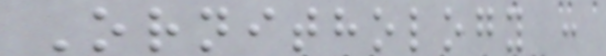Ornithology :
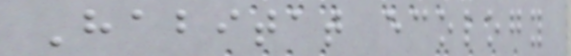Habitat ecology
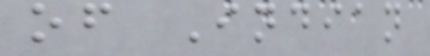of Indian
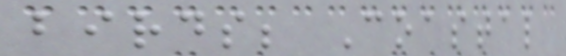birds; Coastal
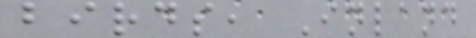birds, Inland
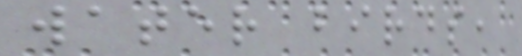water birds,
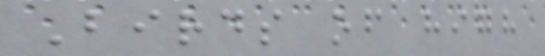Birds of high
